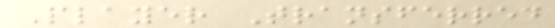Player Transferred
